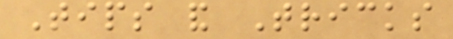Tips and Tricks
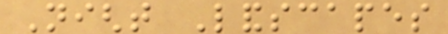Night Landscapes
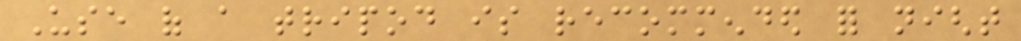Use of a tripod is recommended for night
